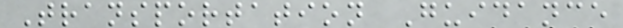Transportation Guidance
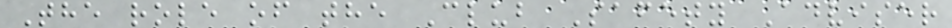The role of the Club Safety Adviser
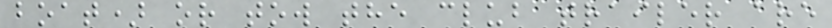boat) or tow the club trailer are
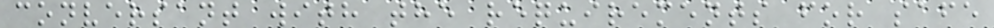conversant with the requirements for safe
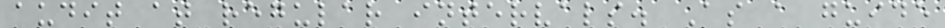audit at regular intervals. As a guide
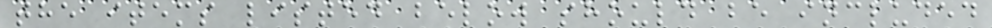the items listed below should be included
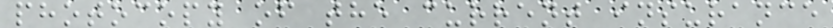photocopy of the current insurance
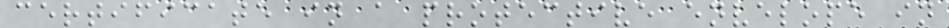certificate in a protective envelope in
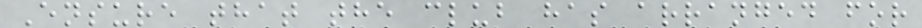Ensure that the club has arranged for
